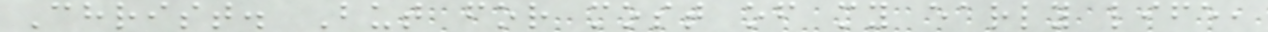Christ. But for most of my early life,
